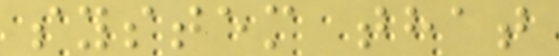system that
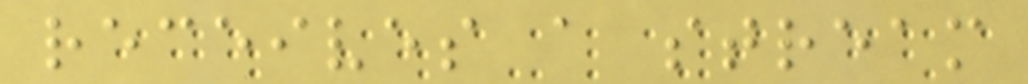receives a stream
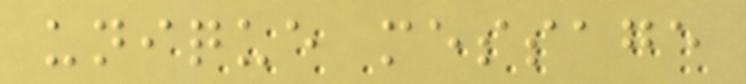unique message
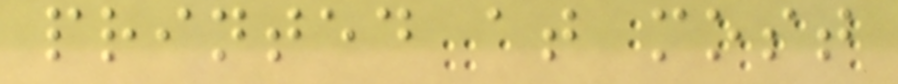printed at most
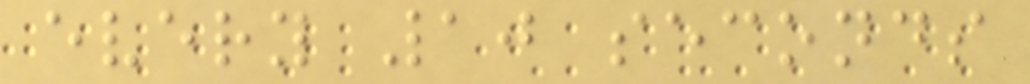every 10 seconds
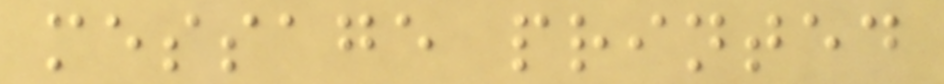message printed
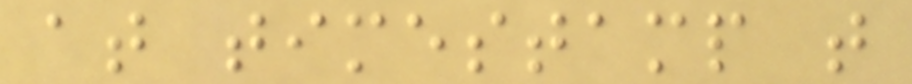at timestamp t
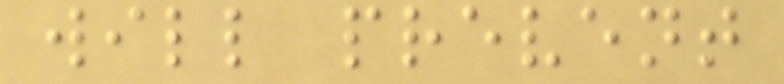will prevent
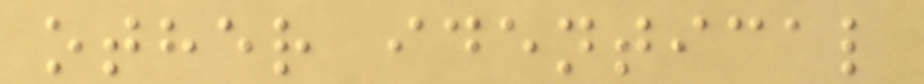other identical
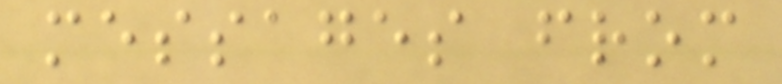messages from
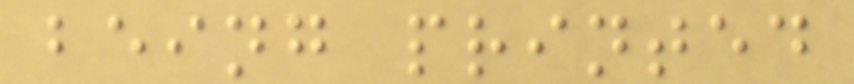being printed
